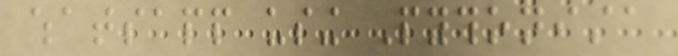whatsapp using Pythonista
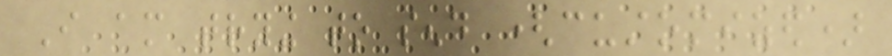I am trying to send (customized)
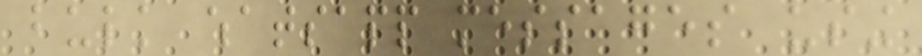bulk whatsapp messages using
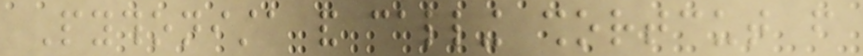Pythonista and calling shortcut from
